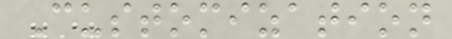Customization
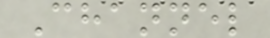Channel
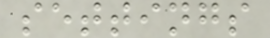settings
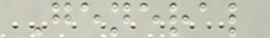General
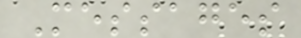Messages
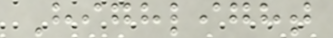Highlight
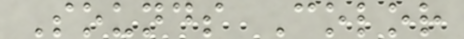Sounds Color
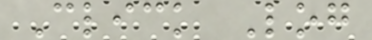Click Log
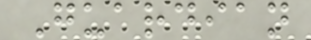Guardian
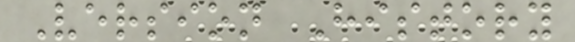Version History
